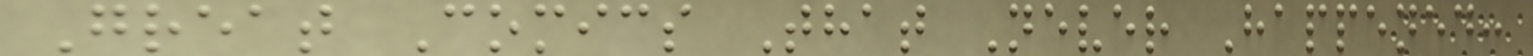Great Comics That Never Happened:
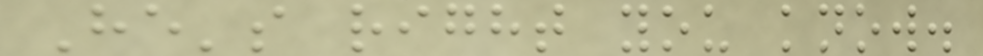He's right you know.
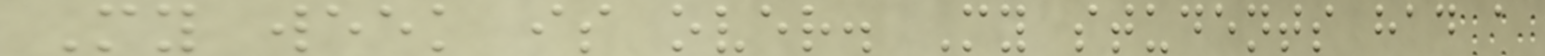My week is over. My students had a
